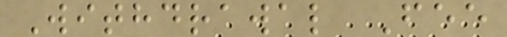Withdrawal Fee
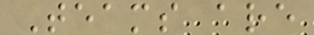Teams are
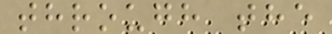through the
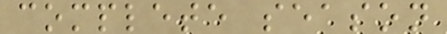complete season
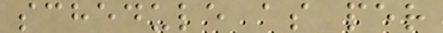schedule as per
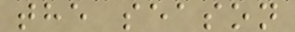the season
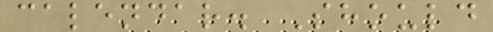calendar. Should
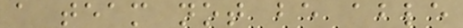a team not be able
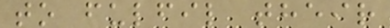to fulfil their
